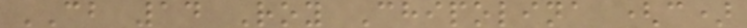CB 14 Roy Chipolina (c)
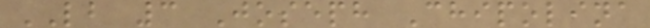LB 3 Joseph Chipolina
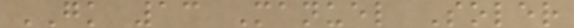GK 13 Manuel Soler
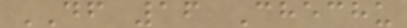DF 16 Chechu
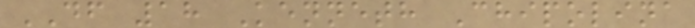DF 18 Kenneth Chipolina
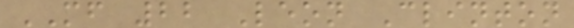MF 22 Leon Clinton
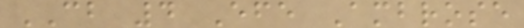CB 4 Efe Ambrose
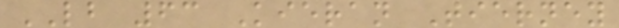LB 63 Kieran Tierney
